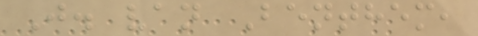J. van Benthem,
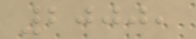2000,
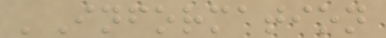'Information
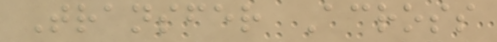Transfer Across
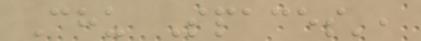Chu Spaces',
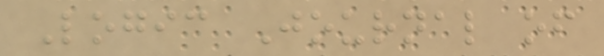Logic Journal of
